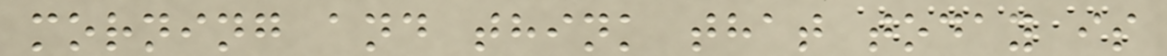morning and think that today is
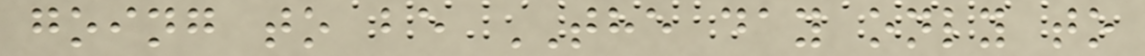going to be THE day only to
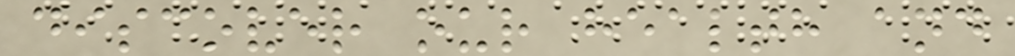discover our health and
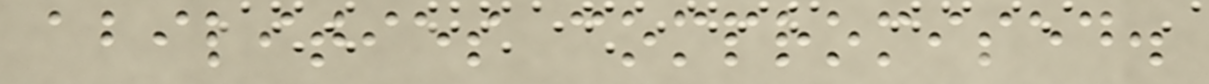abilities compromised.
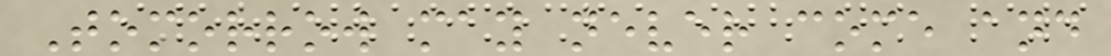Tomorrow may never come and
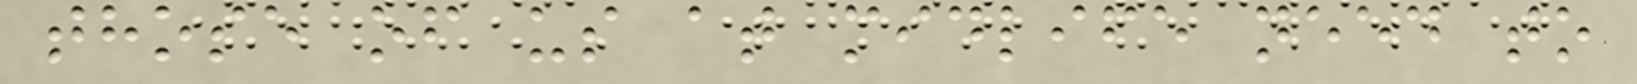those of us at midlife need to
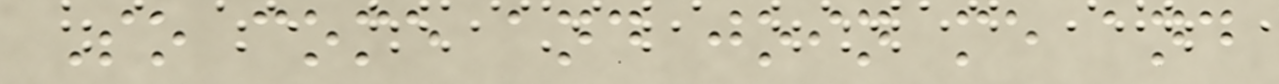So come and join me and
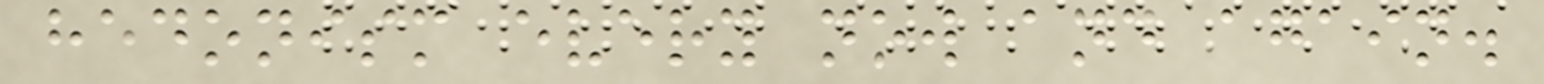hedonism every now and again.
